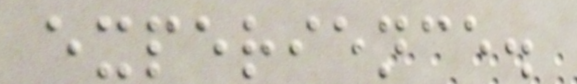experience.
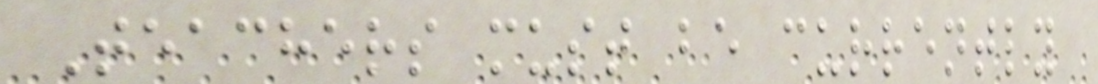Teachers must be currently
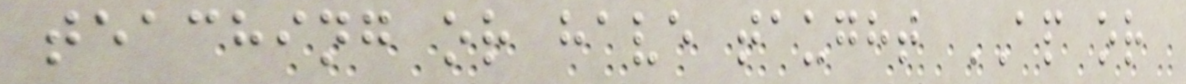teaching or have taught AP or
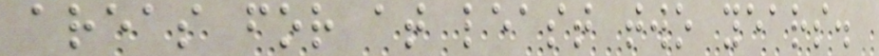areas for at least two years.
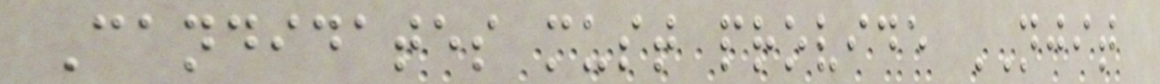Candidates must provide NJIT
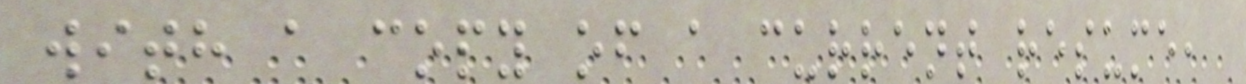with a copy of a current resume,
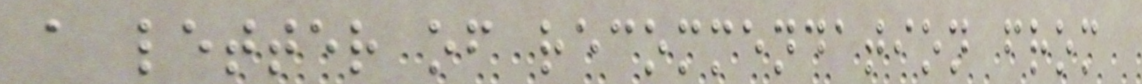a letter of recommendation from
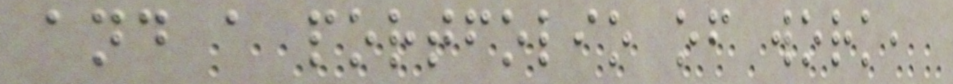and a portfolio of work,
